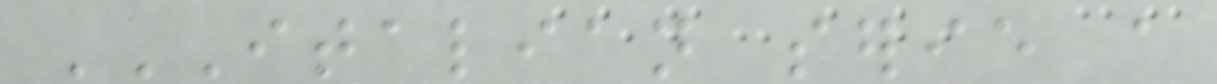ITALIAN SERIE A
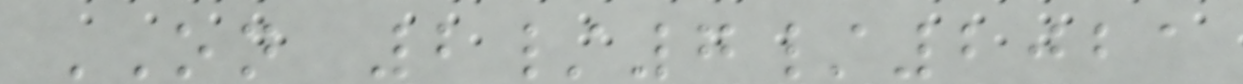ON 2/7/2021
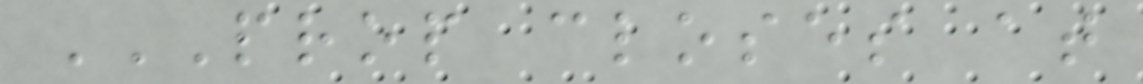PROP CLOSES AT
